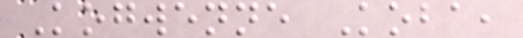Kogwenne Koba,
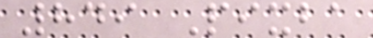849 Pixba
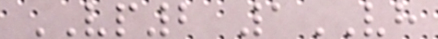VP2 1VH
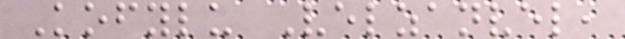Kofylu Velzanvel,
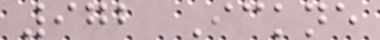972 Ickne
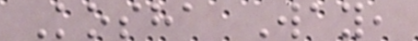Kosha Way,
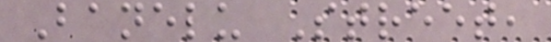Banelu Street,
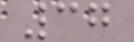37
